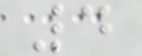4
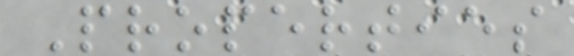Properties
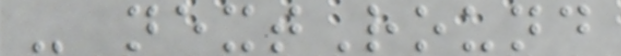- nextRound
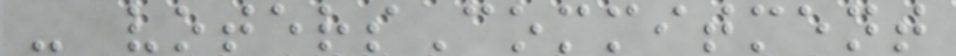- votersCommitment
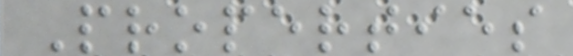Properties
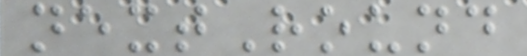nextRound
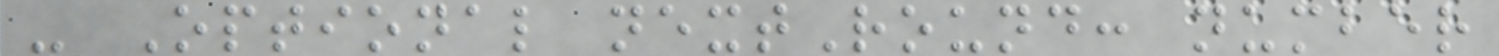- Optional nextRound: number
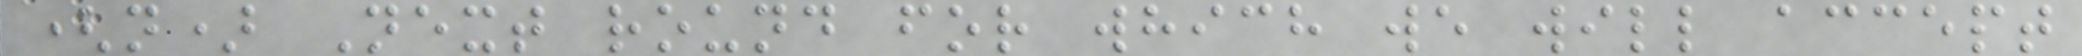(n) Next round for which we will accept
